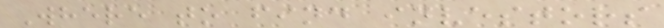Where to find investors
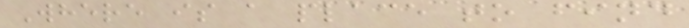Where is a place to find
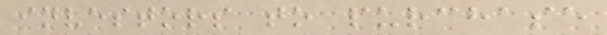investors to purchase
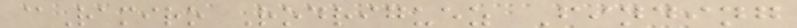@Ramiro Rodriguez Finding
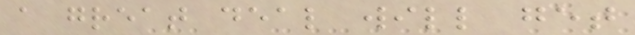a great deal will get
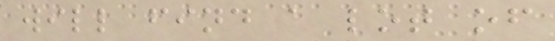will find a lot of
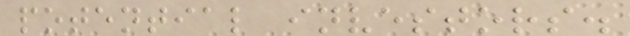potential investors.
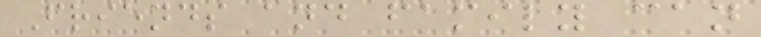Friends and family can
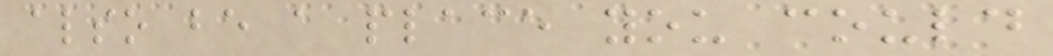also be a place you could
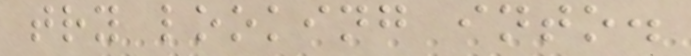try looking into.
